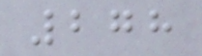278
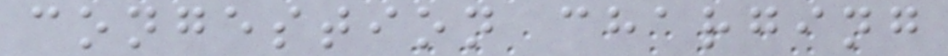congestion charging
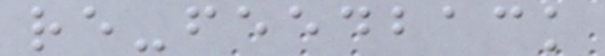re-feedback
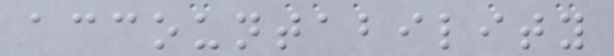accountability
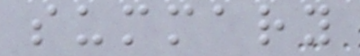summary
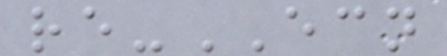re-ECN
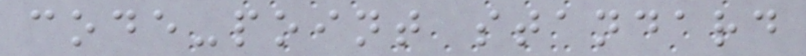code-point standard
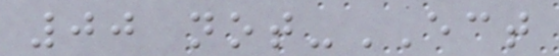00 not-ECT
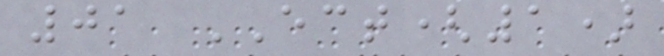01 ECT(1)
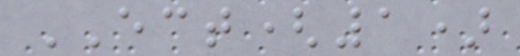ECT(1)
